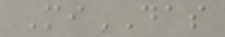MiDAS
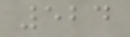524
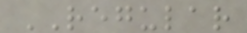REGULAR
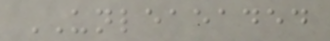UNLEAEADED
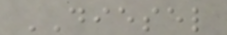DIESEL
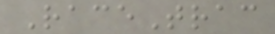RaceTrac
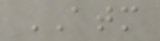ATM
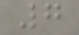7
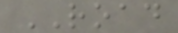ROAD
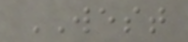WEST
